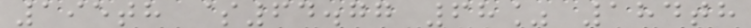195th $64.77 68% 184th
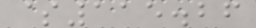$115.26
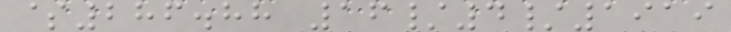$286.88 16/4/1919
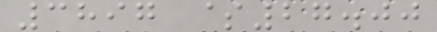3897 $27.00
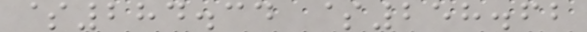$284.34 $258.62
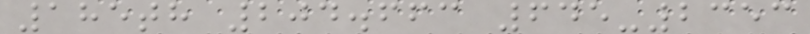185th 204.663 645-2353
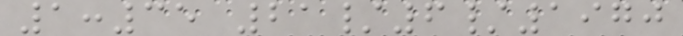1:35 21/6/1970
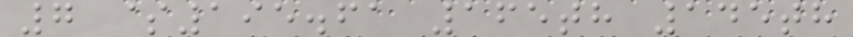7 $195.61 165th 145th
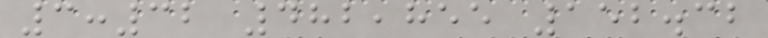3:32 482,855 152.32
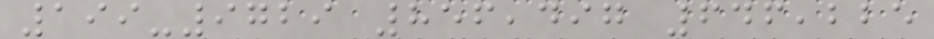199-9729 856,497 646,225
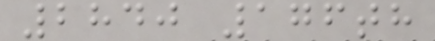2840 176th
